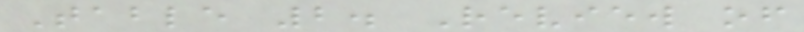Table 2. Review of
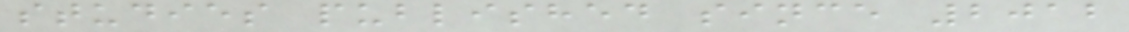studies published since 2012
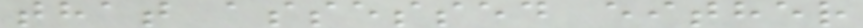that assessed either
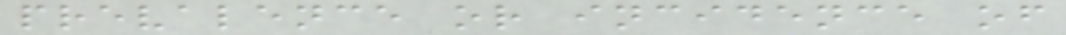prevalence or incidence of
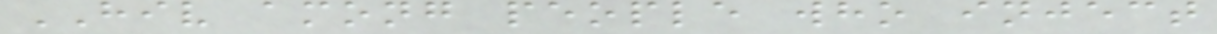HIV among people who inject
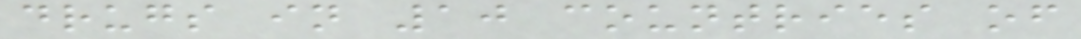drugs in 10 countries of
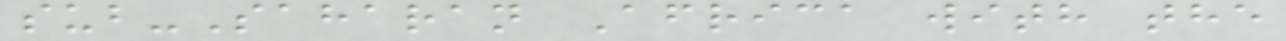sub-Saharan Africa with the
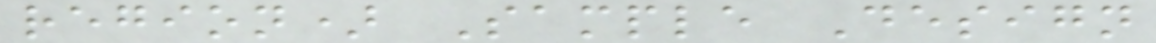region) Sample Design
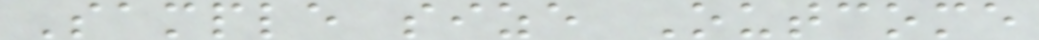Sample size Outcome
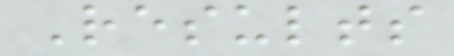Results
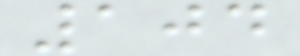104
